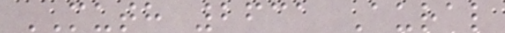MUTH 2631 Aural
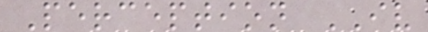Perception IV
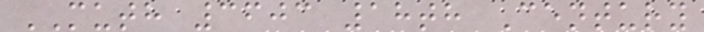MUTH 3603 18th Century
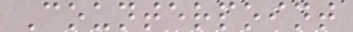Counterpoint
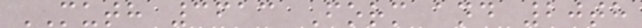MUTH 3613 Form and 20th
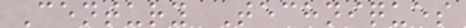Century Techniques
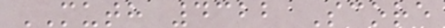MUTH 4322 Score
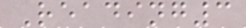Reading3
